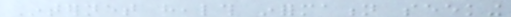Internet health information seeking
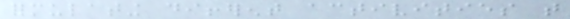formulating different activities that
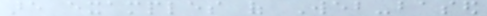are examples of Web-based
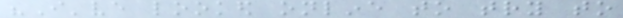"I've looked online to try to
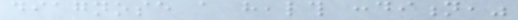diagnose a health condition,"
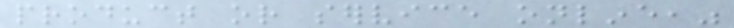product or service online,"
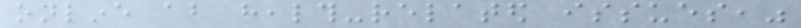online about health-related issues,"
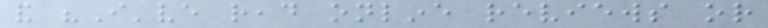and "I've read online reviews or
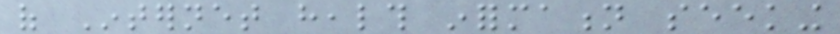of Internet health information seeking
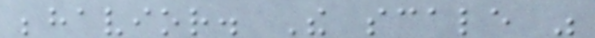behavior. The scale was
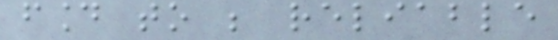found to be reliable
